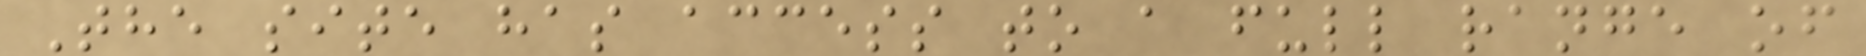The site has access to a full range of
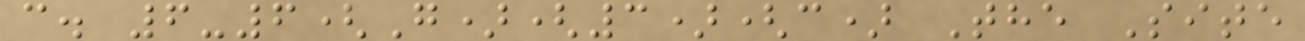c. 6-6(G)(3)(c) The Site
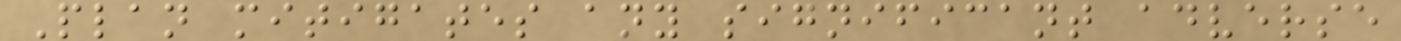Plan mitigates any significant adverse
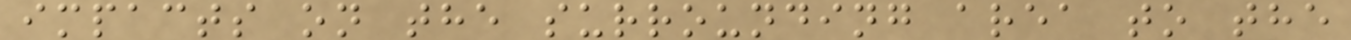impacts on the surrounding area to the
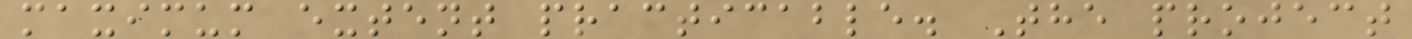maximum extent practicable. The project
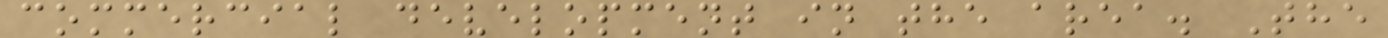commercial development in the area. The
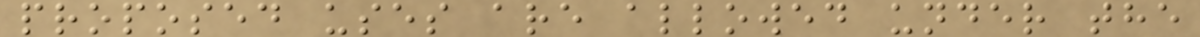proposed uses are allowed under the
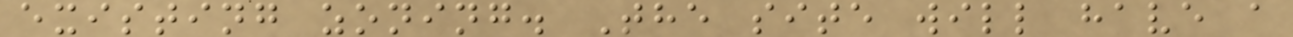existing zoning. The site will have a
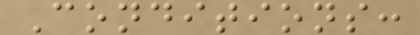Conditions:
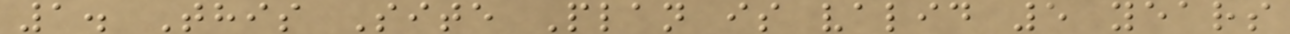1. This Site Plan is valid 5 years
